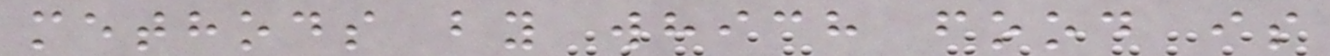methods by which food is
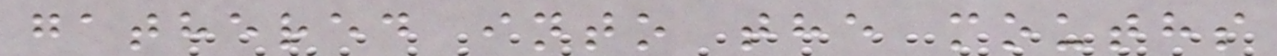gathered into the mouths
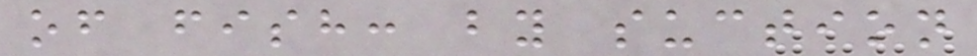of fish: by suction
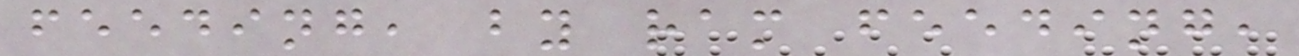feeding, by ram feeding,
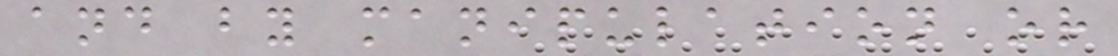and by manipulation or
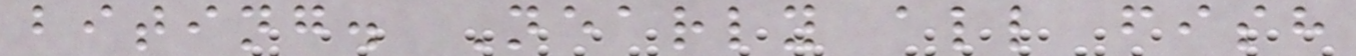biting. Nearly all fish
